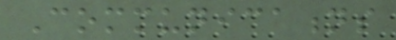Communications
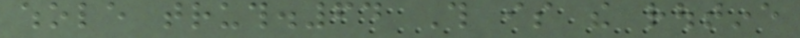whole truth.64 This is the routine
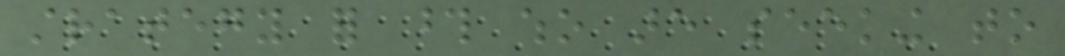strategy for those who are seeking to
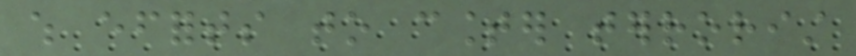which efforts to counter terrorist
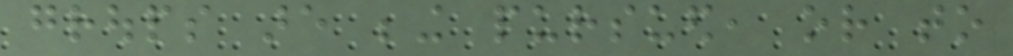groups are being pursued, or to
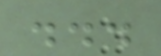...
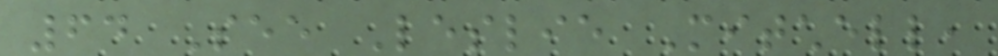64 See Leslie Mitchell,
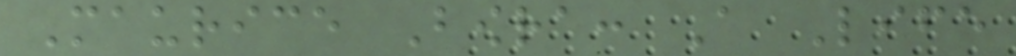Maurice Bowra: A Life
